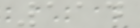114
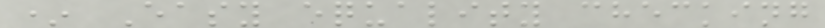* Easy equality checking
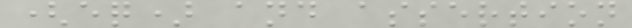(eq) and assertion
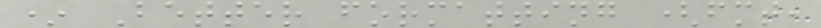* Better formatting (fmt,
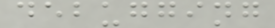debugging
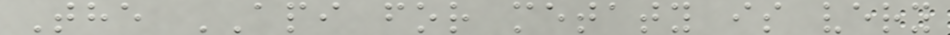The API for metaty is very
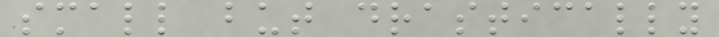small but drastically
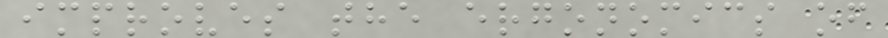improves the ergonomics of
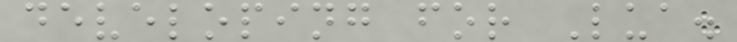developing for Lua.
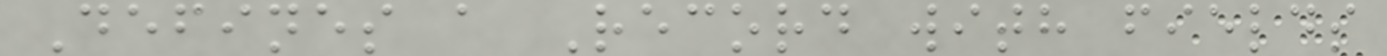Defines a Record with fields
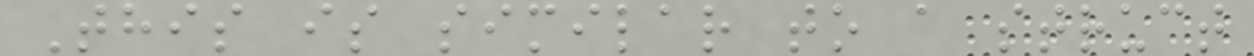This is similar to a struct
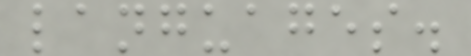languages.
